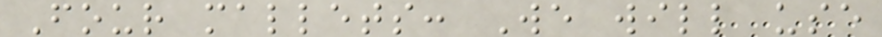Four mallets: We will use
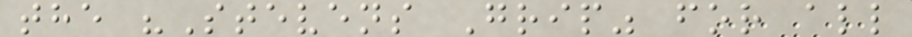the "Stevens Grip" for all
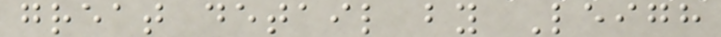great detail by Leigh
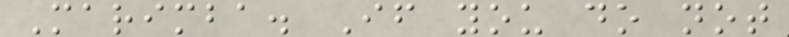Marimba. If you do not
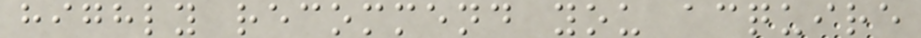highly recommend you acquire
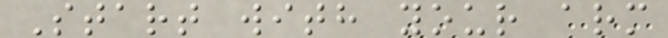Start with your arm
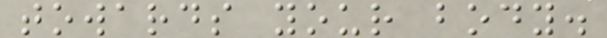towards your body.
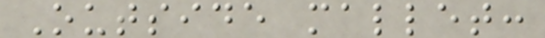Outside mallet:
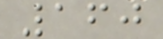160
